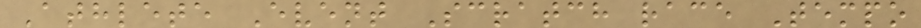Athlete Event Scratch race Tempo
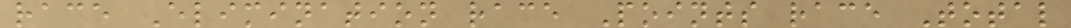race Elimination race Points race Total
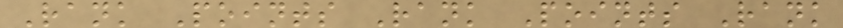Rank Points Rank Points Rank
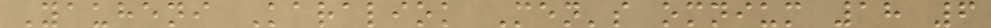Yauheni Karaliok Men's omnium 18 6
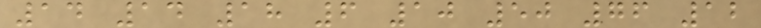14 14 18 6 10 50 76 12
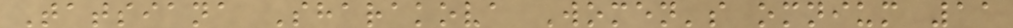Tatsiana Sharakova Women's omnium 11
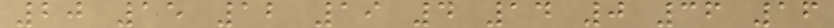20 15 12 19 4 14 0 36 16
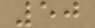50
